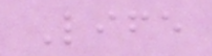Life
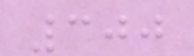300
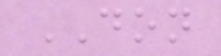DON
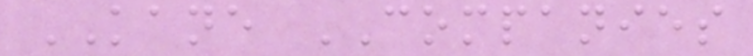KANE COMPANIES
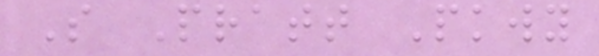S Pratt Pkwy
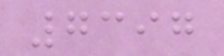7397
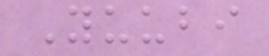Yuubi
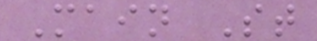Main St
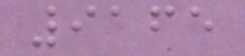9165
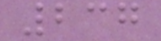237
